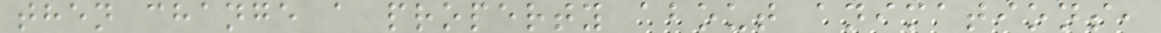then change a property about animations,
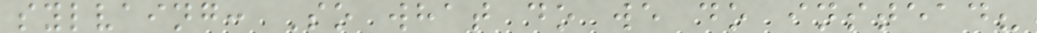sylvaing: So what do we do instead?
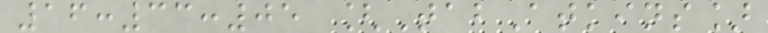16:33:05 [TabAtkins]
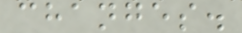changes.
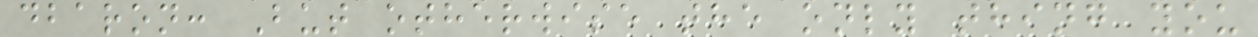dbaron: But otherwise the only thing you
